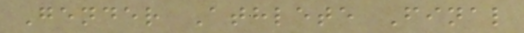Gender Athlete Final
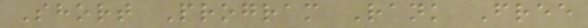Short Program Rank Free
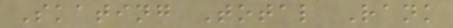Skating Total Rank
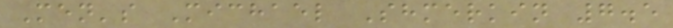Men's Michael Shmerkin 7.5
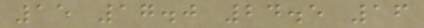15 17.0 24.5 16
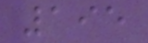195
